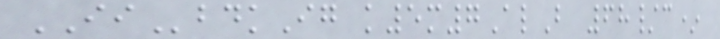IIbdkIg k5m7AlB 68/c*
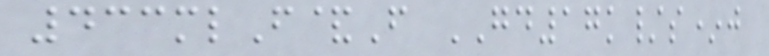433mlF&F GD17k/s*j
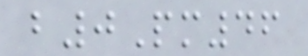b0Pm46
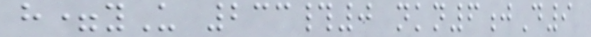h=yU 233#0 nkn6jD9
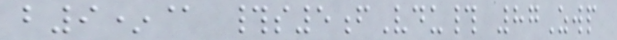b9*@ #s5fVdu# 87Zwp
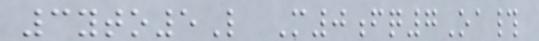3yto5L M0fq7Oa#
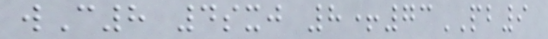wC8 4sxj 8+73PB9
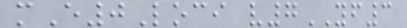mE0Loci v7YF3
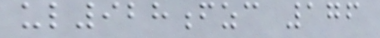ul928fzc 176
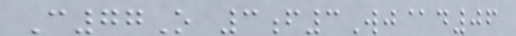C77O 3f3Wj@d06
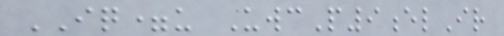IQ=u UwcP9elIr
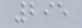295
